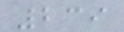239
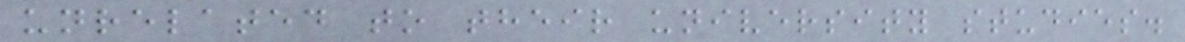unrelated to their university studies.
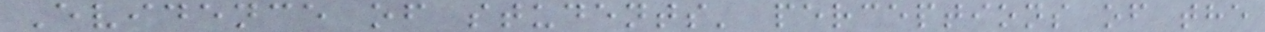Evidence of students' perceptions of the
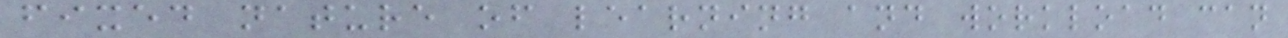fixed nature of learning and workload can
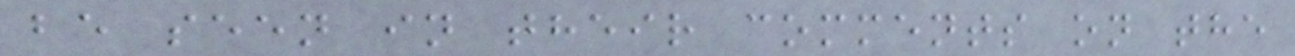be seen in their comments on the
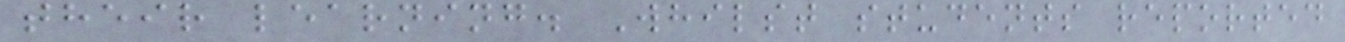their learning. Whilst students reported
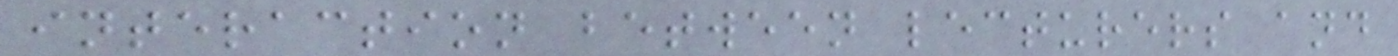interaction between lecturers and
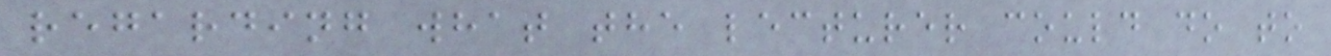regarding what the lecturer could do to
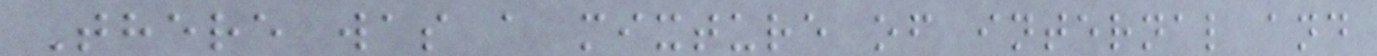There was a mixture of internal and
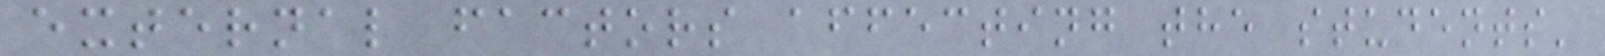external factors affecting the students'
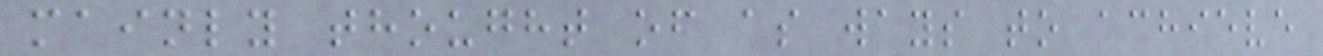mainly thought of as ways to achieve
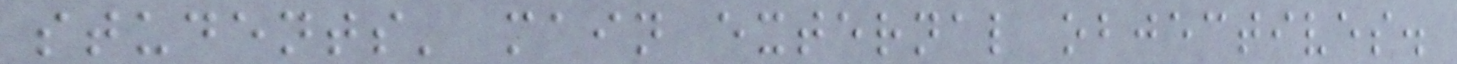students' main external objectives.
